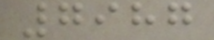7987
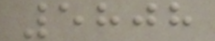5808
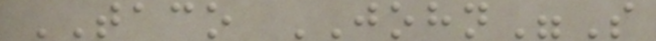TACO JOHN"S
